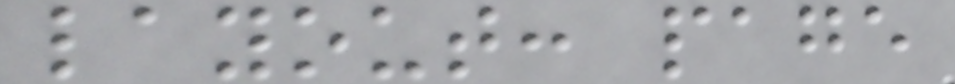layout: page
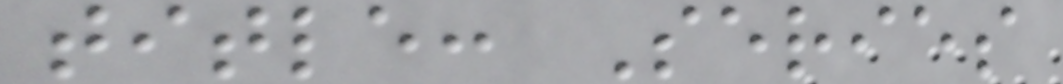title: Series
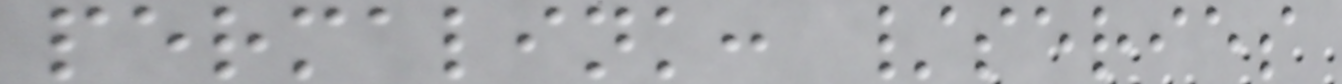permalink: /series
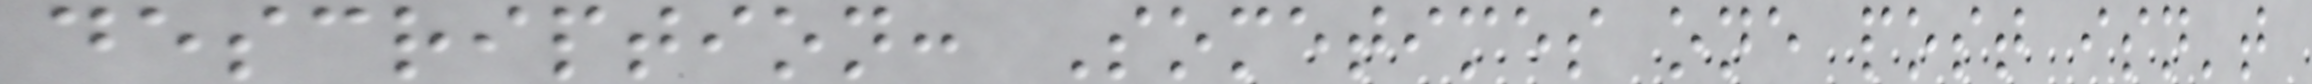description: Sometimes one post isn't
